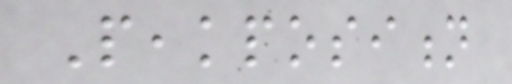Peakposition
